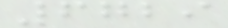6729
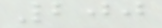200
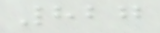827
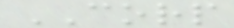CORP
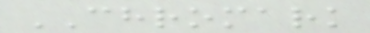CHROMARK
